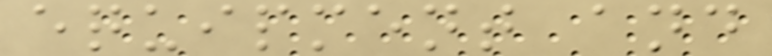equipment and
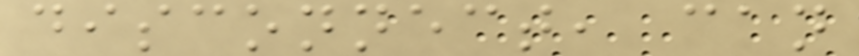disconnect, can
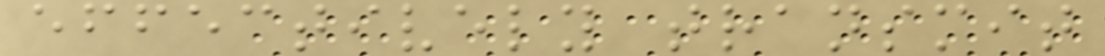effectively transmit
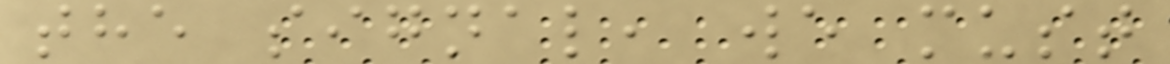the signal, we must
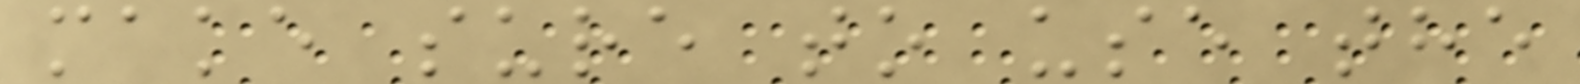make sure to use the
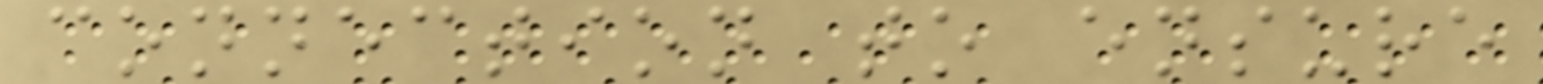connection to ensure
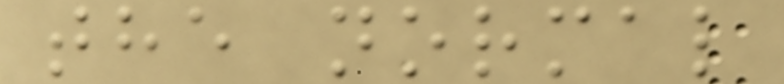the normal
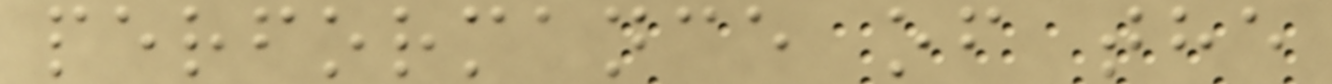performance of the
